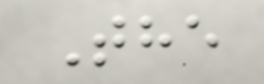The
